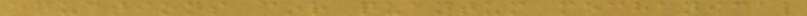equations for quantum mechanical
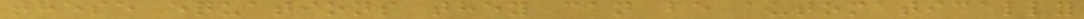these equations they can be automatically
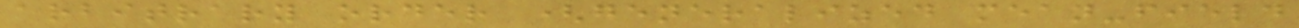arbitrary order (generalized mean-field
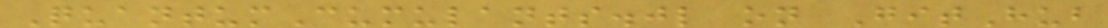QuantumCumulants.jl on GitHub
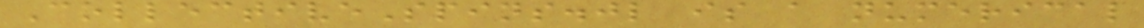CollectiveSpins.jl is a numerical
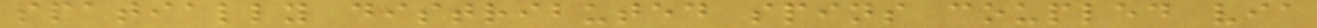spatially distributed spins coupled via
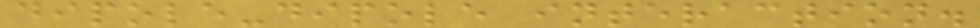dipole-dipole interaction.
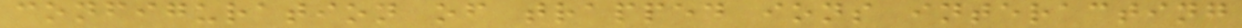configuration of trapped ions interacting
